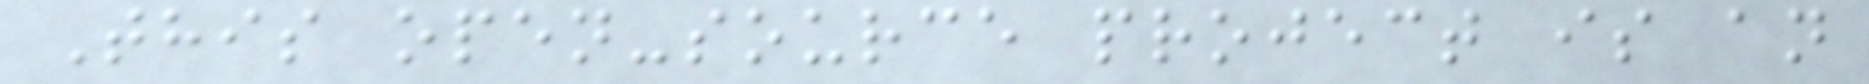This open-source project is an
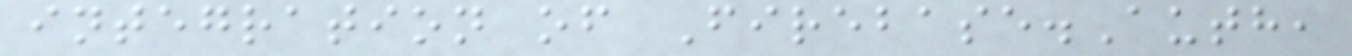integration of Firebase.Auth,
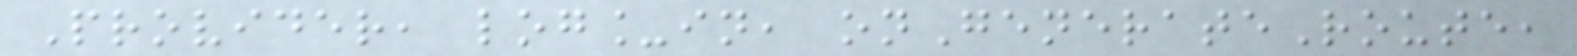Provider, log_in, onGenerateRoute,
